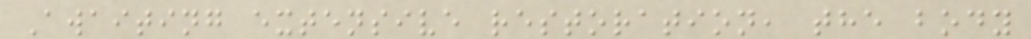Awaiting extensive restoration, the body
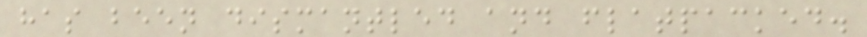has been dismantled and flatpacked.
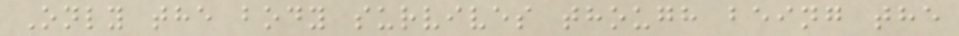Only the body survives though being the
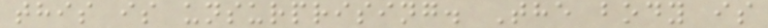this is unsurprising. The body is
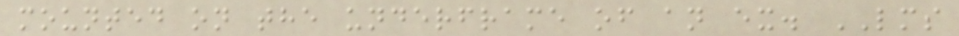mounted on the underframe of an ex. LMS
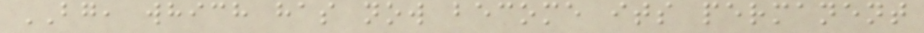BG, which has now become its permanent
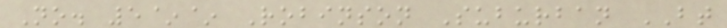No. 5~~ Robinson Suburban BT
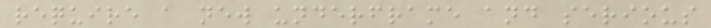require a new underframe and serious
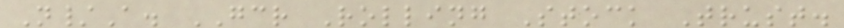N/A. GCR Rolling Stock Trust.
